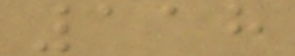118
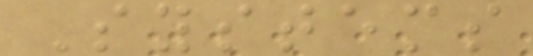Systems
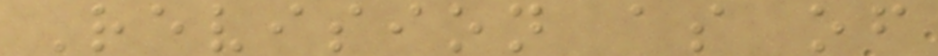Revision as of
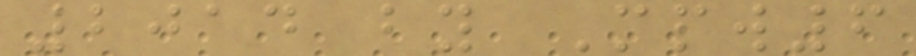2014 by Mpw6
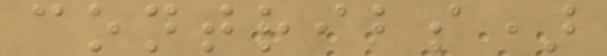contribs)
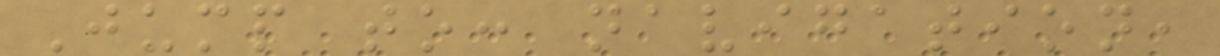Jump to: navigation,
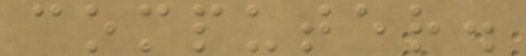computer.
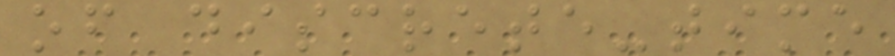of discrete-time
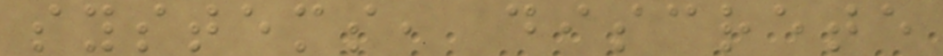systems, discrete
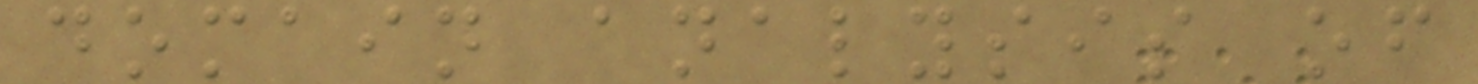domain analysis of
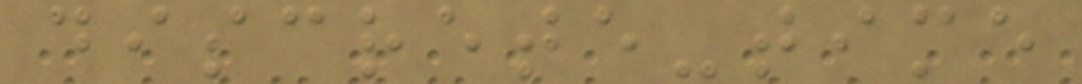discrete-time
